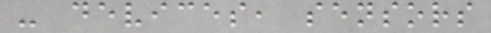- devices, sensors
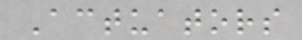Actuators
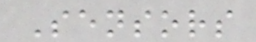Sensors
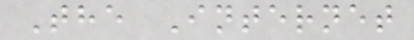The Internet
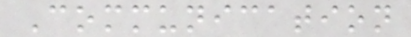Communication
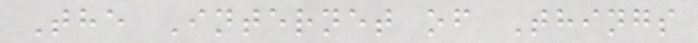The Internet of Things
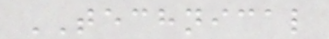TECHNICAL
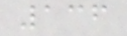136
